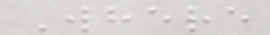Where
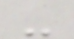-
